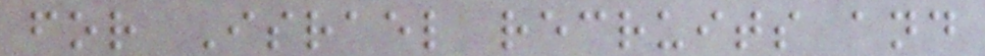for Israel recruits and
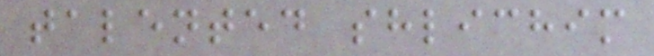talented shlichim
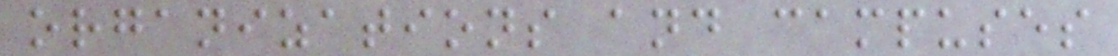organizations and campuses
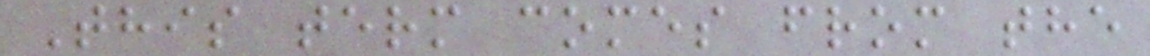This term comes from the
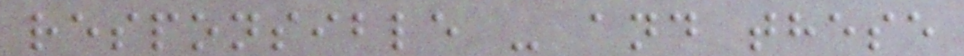responsible - and these
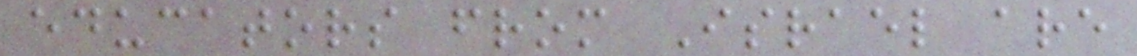educators from Israel are
